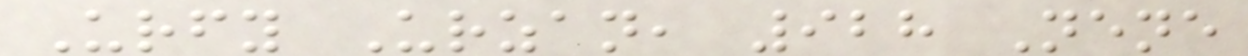Urfy Urzan, 928 Nene
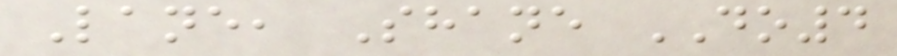Lane, Shane DO4
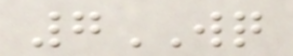7WQ
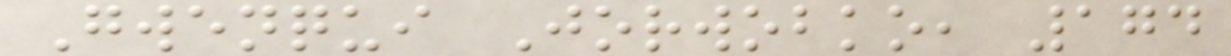Gwenqui Jorwobko, 174
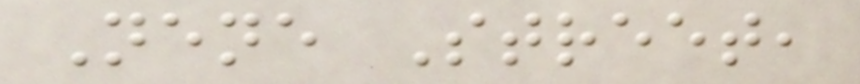Nene Street,
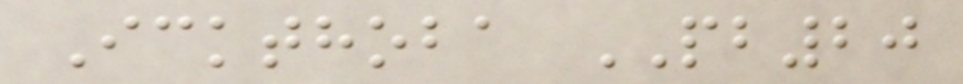Ickthoba PB20
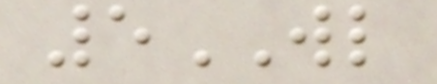5WL
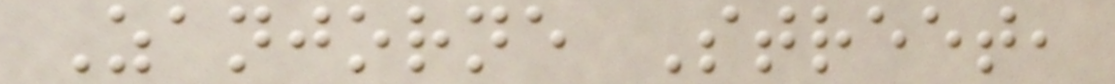Zanjorne Street,
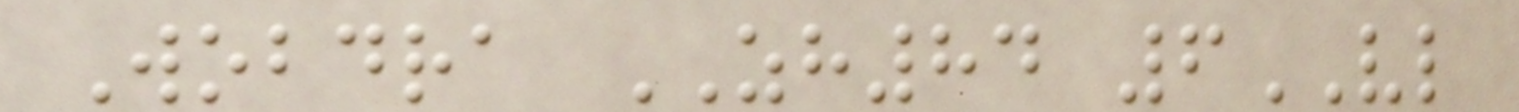Wobdra ZH84 6VL
